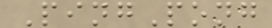PingPong
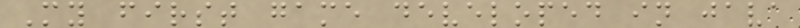My first game developed in java
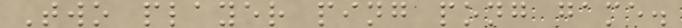Two player ping pong game.
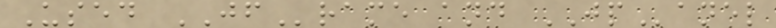Used JFrame and JPanel
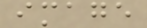image
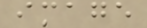image
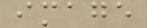image
